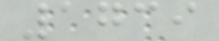1739
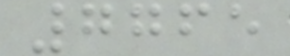7765
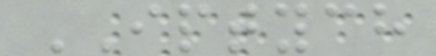IPTYCH
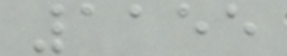1155
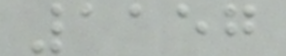1157
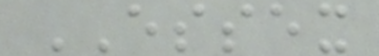ESSEX
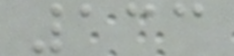133
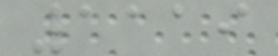1119
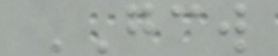GCW
